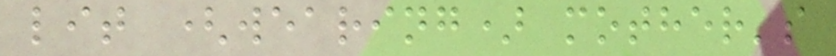lit (wearing) mother's
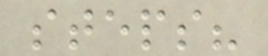steps?
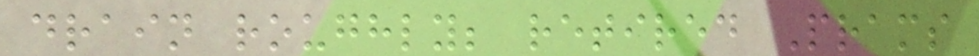drain roughly; retired Prams
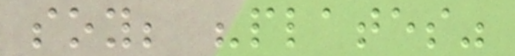soy; "plates"
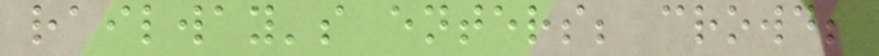railway's enters; crowd;
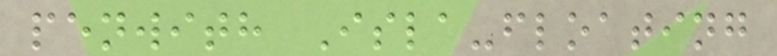penwith Isla-floating
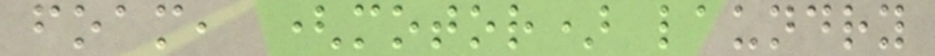foam, (motor) laundry
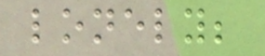lonely;
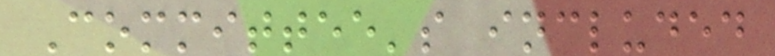Committee's included
